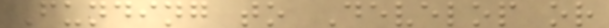Funding to Develop or
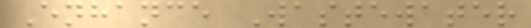Enhance Wastewater
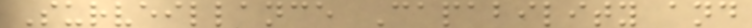Surveillance Capability and
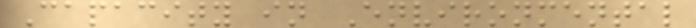Capacity in Environmental
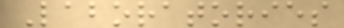Laboratories
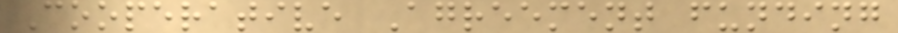Cooperative Agreement funding
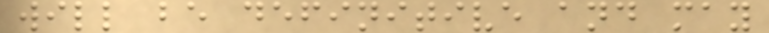will be definitive and may
